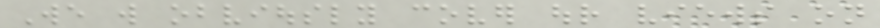We will obviously cover our views on
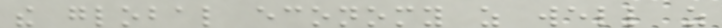the global economy as well as
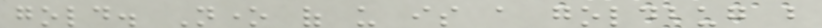gold. None of us is a goldbug but
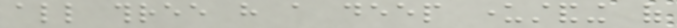all three have a deep understanding of
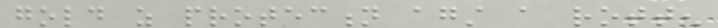gold as protection against a rotten
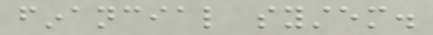financial system.
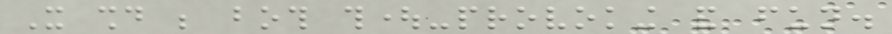It should be both thought-provoking and fun.
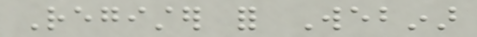Register for Webinar
